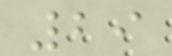29
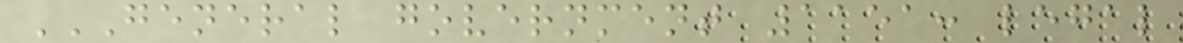GENERAL GOVERNMENT 1151: LEGAL
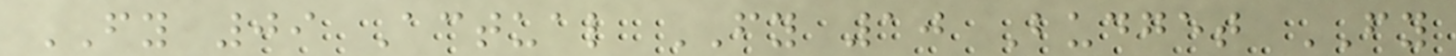FY 09 Actual FY 10 Budget FY
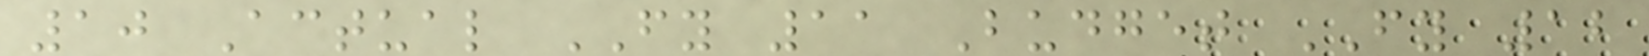10 Actual FY 11 Budget FY 12
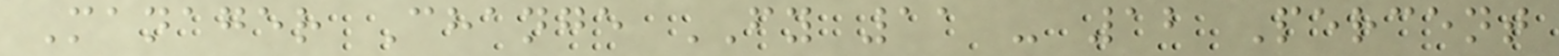Manager Change FY 11 - 12 Percent
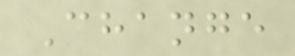Change
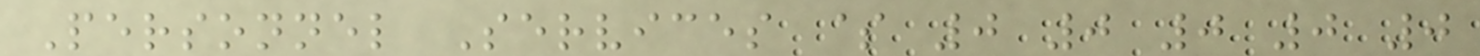Personnel Services $ 0 0 0 0 0
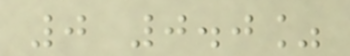0 0.0%
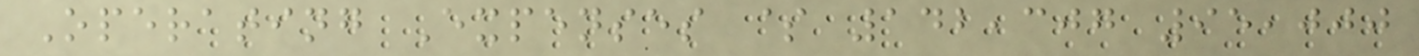Operating Expenses $ 142,307 95,000
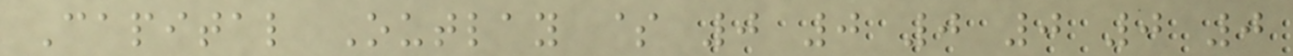Capital Outlay $ 0 0 0 0 0 0
